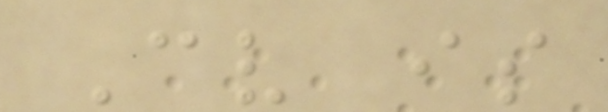Cv is
